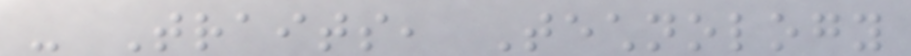- Traits, Technology
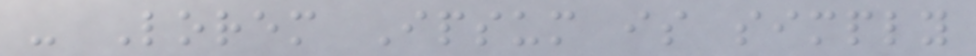- Lorem Ipsum is simply
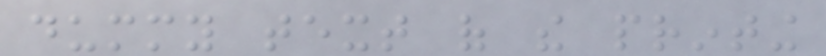dummy text of the printing
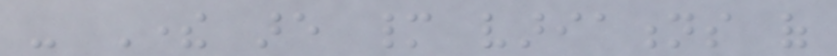- There are many variations of
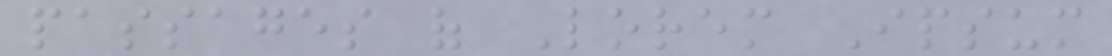passages of Lorem Ipsum
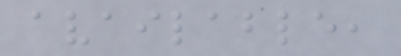available,
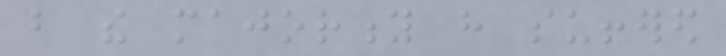but the majority have suffered
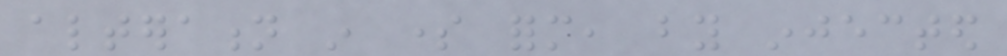alteration in some form, by injected
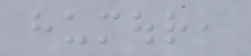humour,
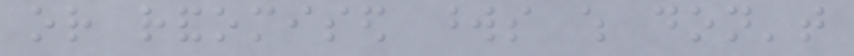or randomised words which don't
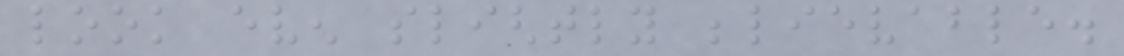look even slightly believable.
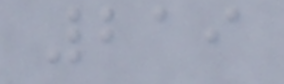219
